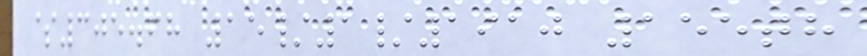$305.68 15/1/1910 155th
